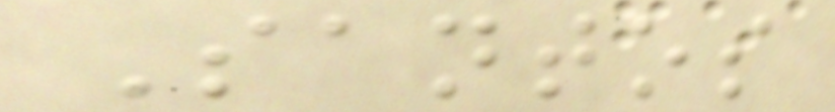Santos
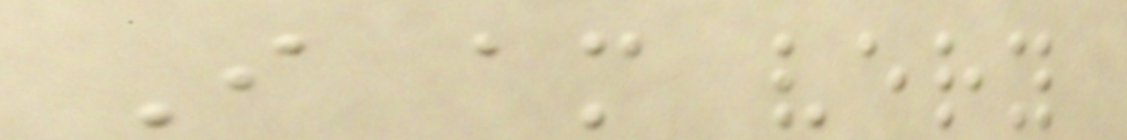I am very
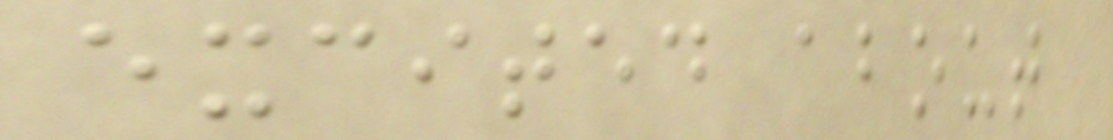excited about
